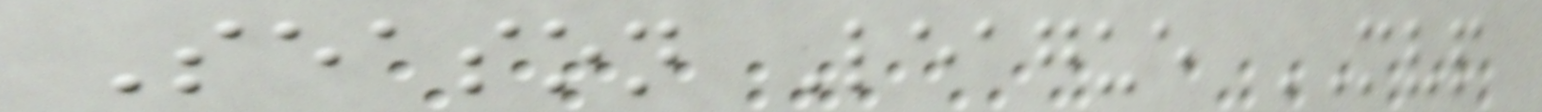Season League MVP
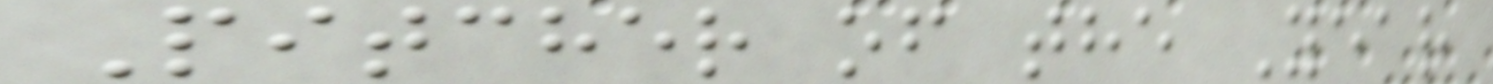Pitcher of the Year
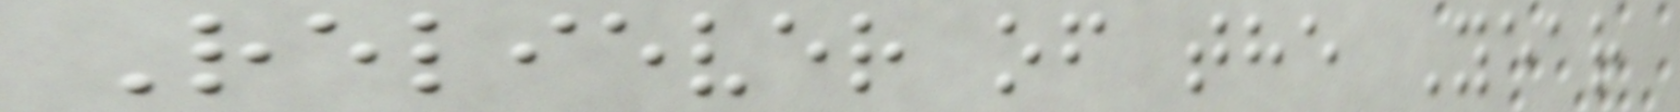Reliever of the Year
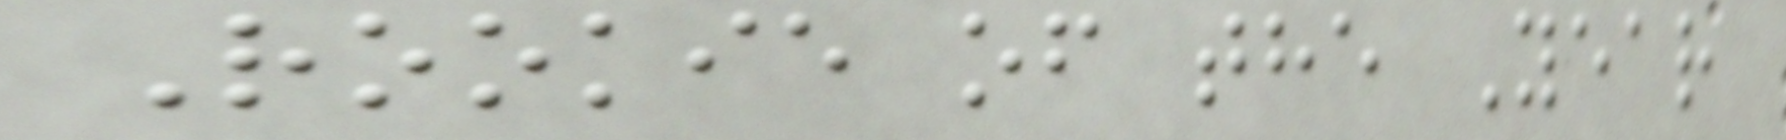Rookie of the Year
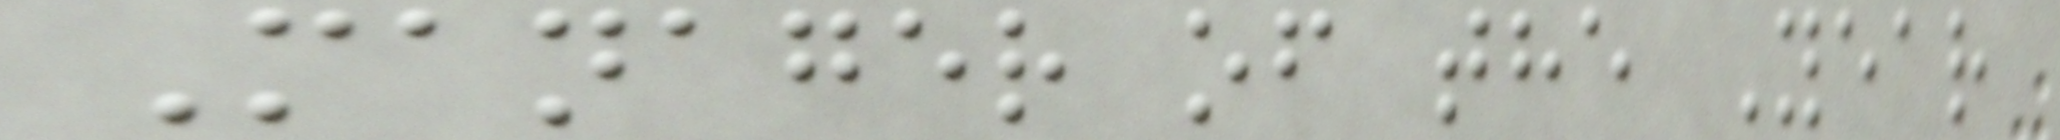Manager of the Year
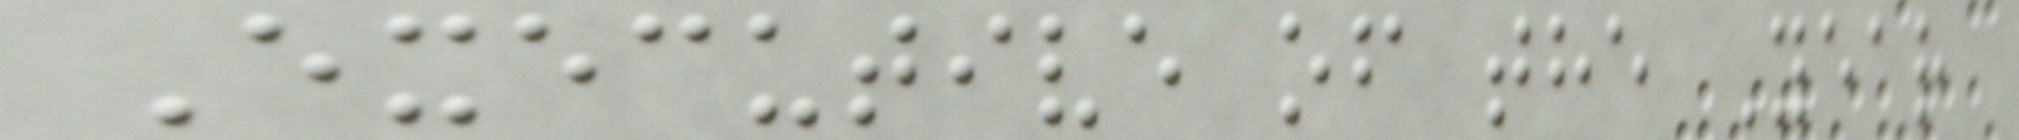Executive of the Year
